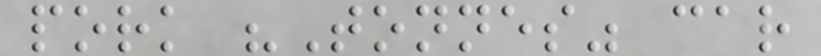pork "Tonnes" car
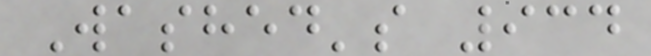Washed's 934
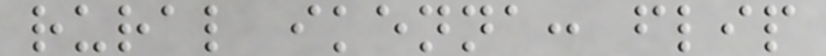rural ikenna: flip
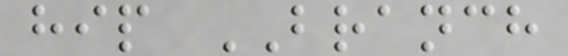hip BRANCH
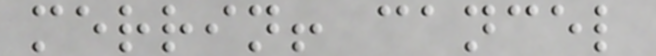merrin! cancel
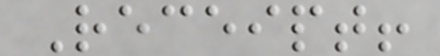Receipt!
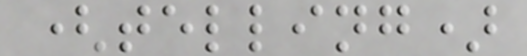(telling)
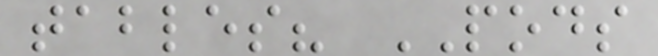tables? PODS
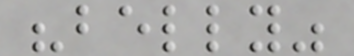"belly"
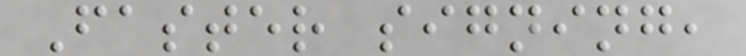Faster signing,
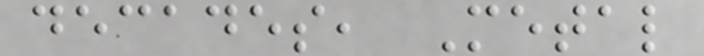decades, Metal
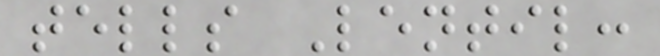tells Lentil:
